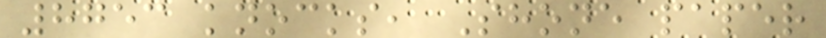8753 knocks, Shone paper
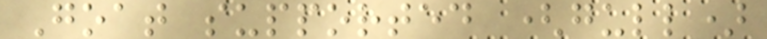Goat supported (gull)
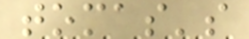tomas's
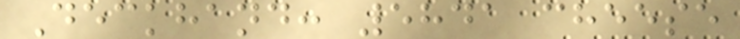Deckhand: 5841 cheese
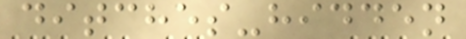ditches-hidden
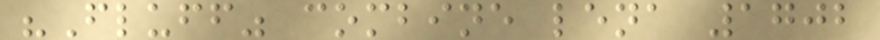"Fluff" combine lena 1702
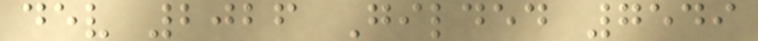dev 2026 Gilded 7549
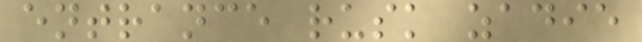entrance rusk zadie
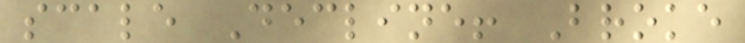scale Decline! Broke
